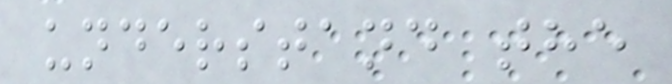understand the
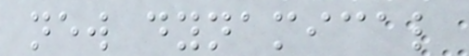new dynamical
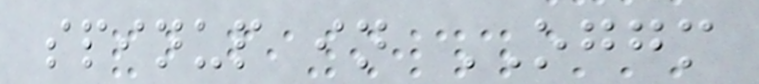spinup in OGGM
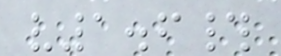v1.6#
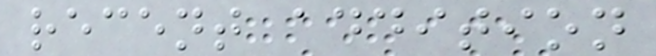recent addition
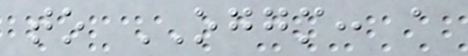to OGGM: a
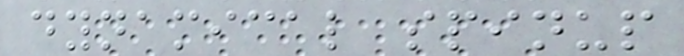dynamical spinup
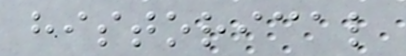historical
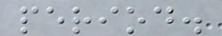period.
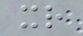xr
